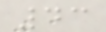43
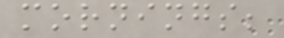mornings;
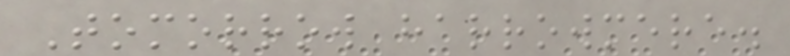Tomorrow harrowmere.
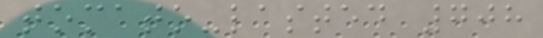tomato-lasted 708
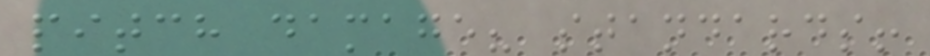pitch damage? standards!
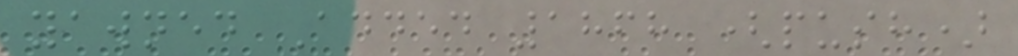yawned Added 1868 (push)
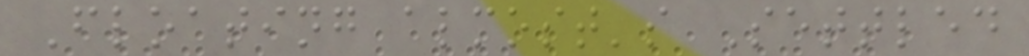Floating almost's Settled
